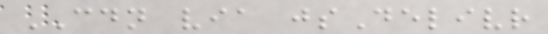CDN via jsDelivr
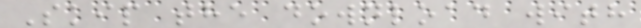Skip the download with
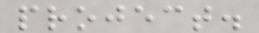project.
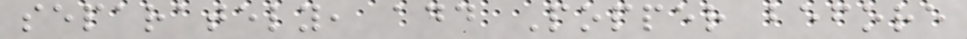separately, add Popper before
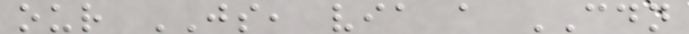our JS, via a CDN
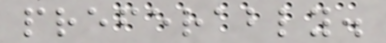preferably.
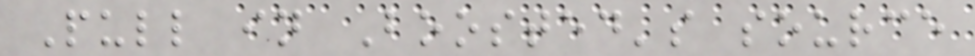Pull in Boosted's source
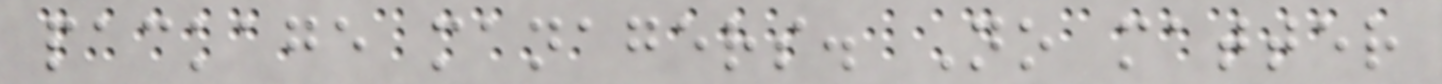package managers. No matter
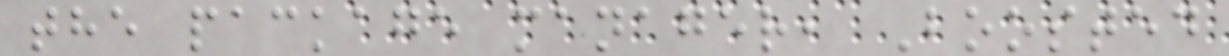the package manager, Boosted
